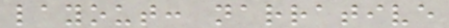layout: narrative
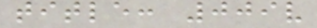title: 009v
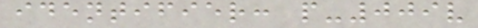identifier: p-009v
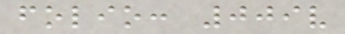folio: 009v
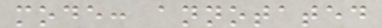mode: annotated
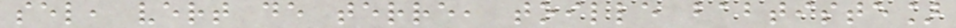sel, vert de terre, toille babtiste]
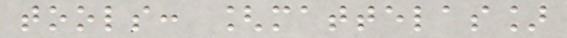tools: [mattelas]
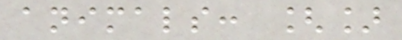animals: []
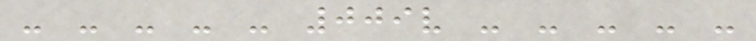- - - - - 009v - - - - -
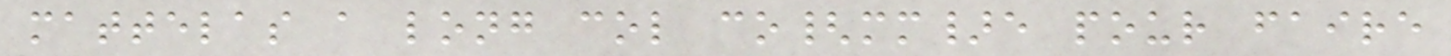mattelas a long col co{mm}e pour faire
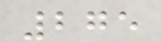275
